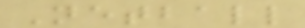Netball
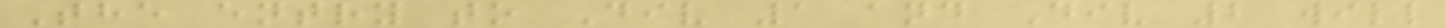The entry to Div 1 and Div 2 will
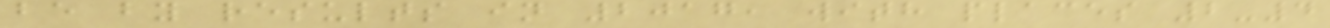be by results in 2017, with places 2-4
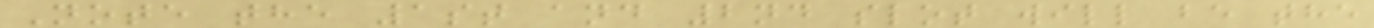Note the 1st and 2nd slot will be the
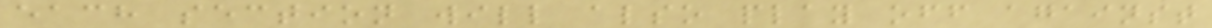each section will also play off against
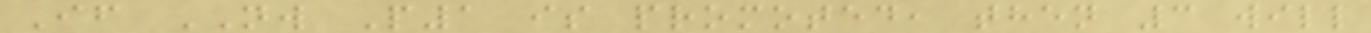If NW P1 is promoted, then 3 will
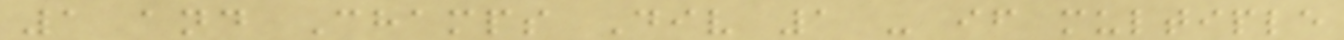1 and Champs Div 1 - if multiple
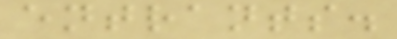entrants.
